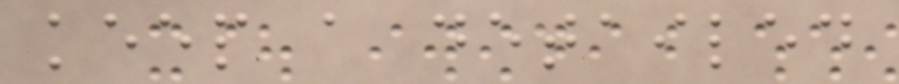keep a detailed
